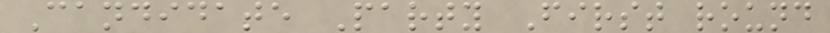Candidate Party First round
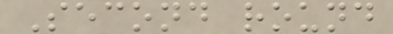Second round
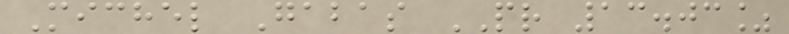Michel Gabas PR 13.03%
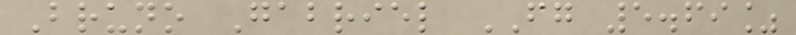Bruno Gabriel FG 5.69%
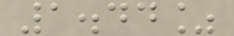1.44%
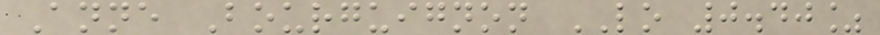Anne Bourguignon LO 0.40%
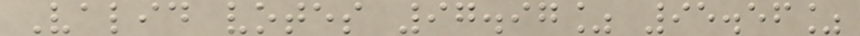Valid votes 97.97% 95.56%
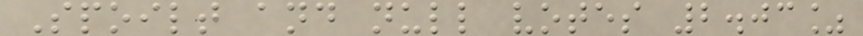Spoilt and null votes 2.03%
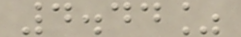4.44%
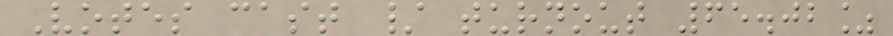Votes cast / turnout 65.02%
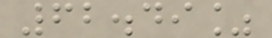62.49%
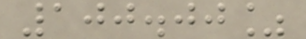100.00%
